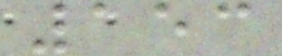153
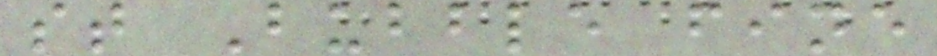st Bubble fine
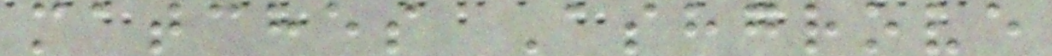matches Ashgrove
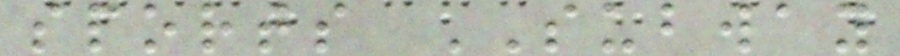sports SUBWAY
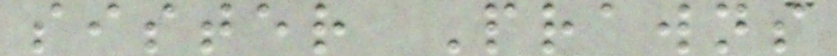sister Prawns
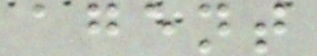agent
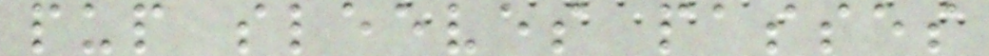pup sleeves passes
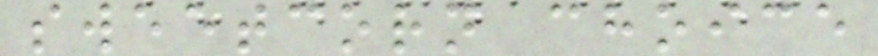sweetcorn choice
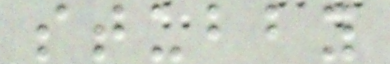stubby
